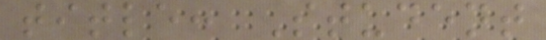title: Student
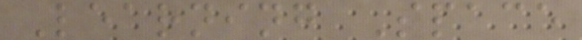Learning Space
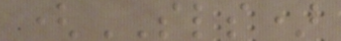(SLS)
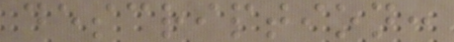description:
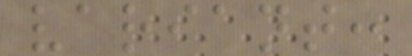variant:
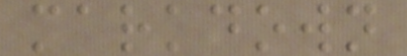markdown
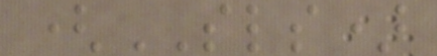(SLS)
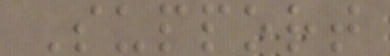Support
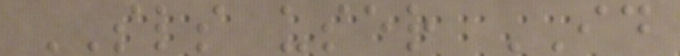SLS user ID
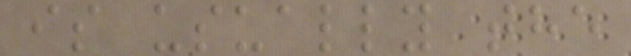is usually the
